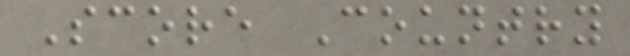Score Country
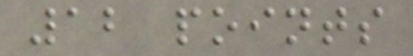12 points
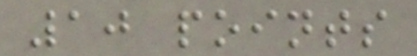10 points
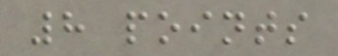8 points
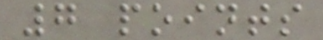7 points
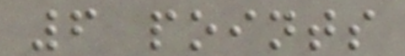6 points
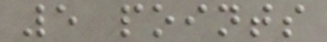5 points
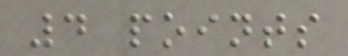4 points
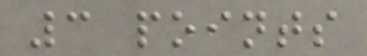3 points
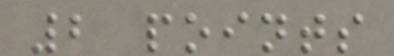2 points
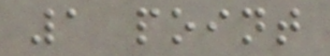1 point
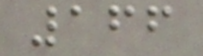166
